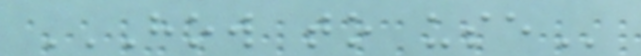HOW TO USE
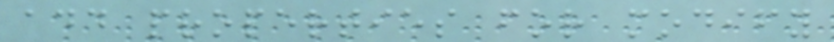add properties for modify
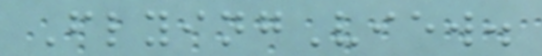FlyingView.
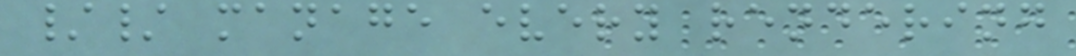// manage every rendering
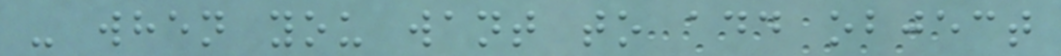- when you want to add object
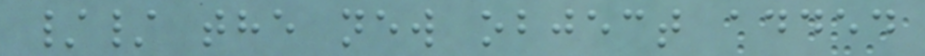// the new object added
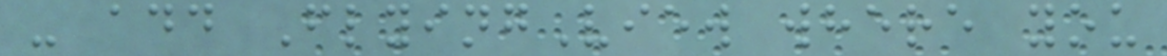- add FlyingView where you
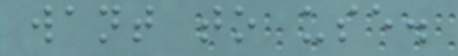want to use.
